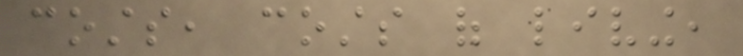costs, costs of living,
